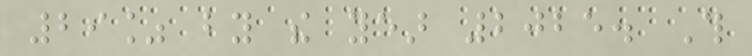29% by the year 2025. This
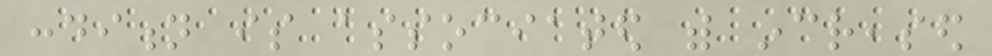condition is associated with increased
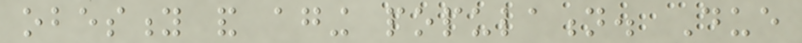obesity and aging population. Due
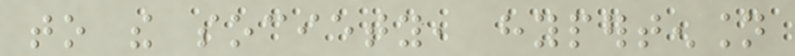to the society, hypertension
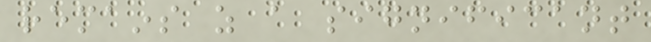remains as a significant
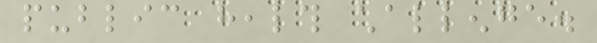public health challenge.
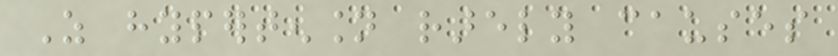As hypertension rarely causes
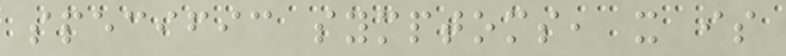specific symptoms, it is
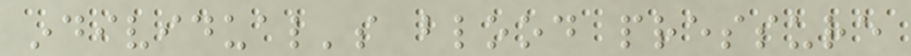individual's blood pressure
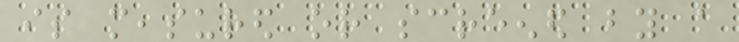is measured or screened by a
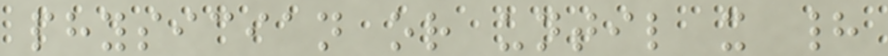physician or until it had
